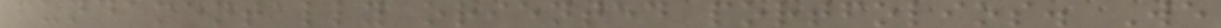fundamentally oriented portfolios. We
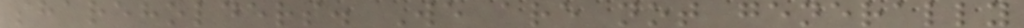shareholders. We are not generally
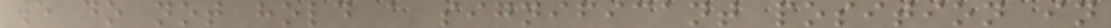we do not hold a significant position in
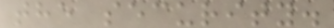the security.
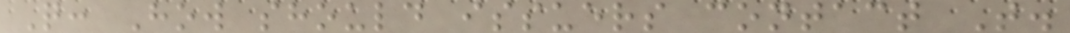Q: How should issuers contact T.
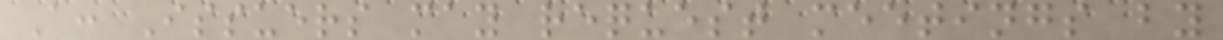A: Issuers may request meetings by
